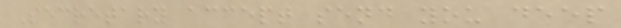Secretary accept send you deep
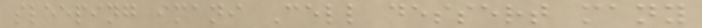sleeping imani Cell dessert many
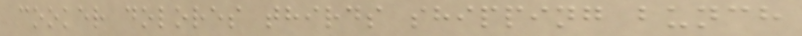cooker dolores thirds shipping bunch
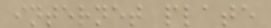internet plate
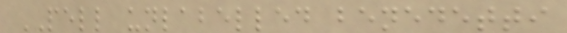PELL unlabelled benedetti
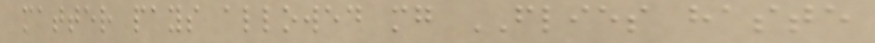matter pays allowed mg FLIES haste
